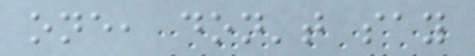one, don't say
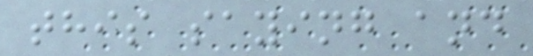this saying and
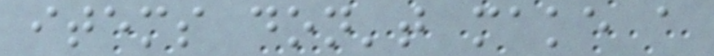items don't make a
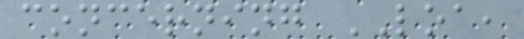concerning LOA,
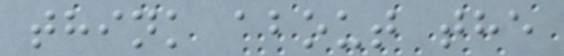think about the
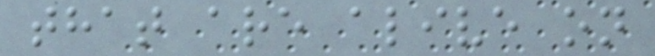that are alive on
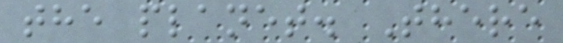the planet. There
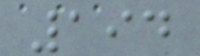194
